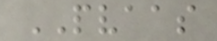PVAAS
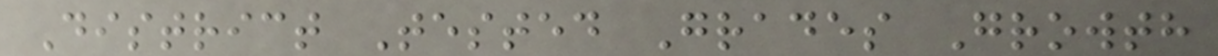District Tested Grades Growth
